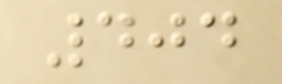404
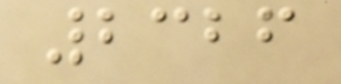2326
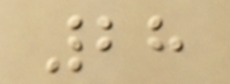28
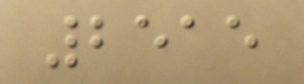2515
